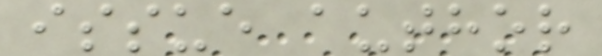issue author
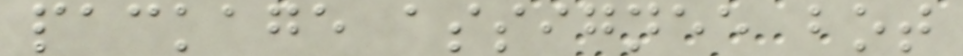package assignee bot
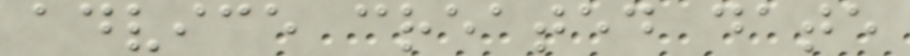advice created date
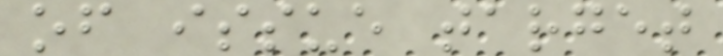of issue target
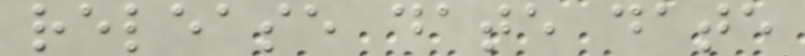release date date
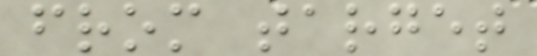from target
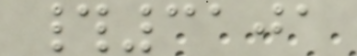#3101
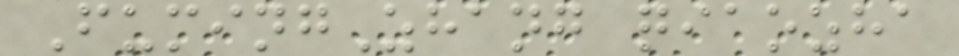FumingZhang qiaozha
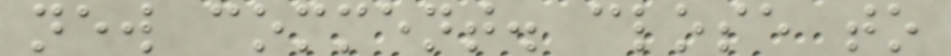new comment. close to
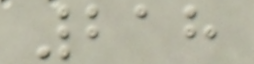218
